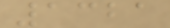1321
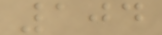104
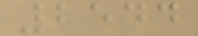2544
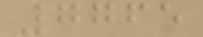7765
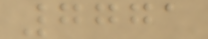7771
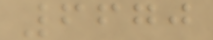6670
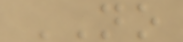NO
